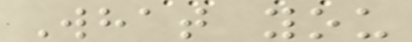What you
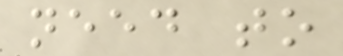need to
